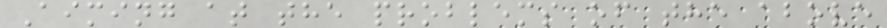Aiming at the problems of the above
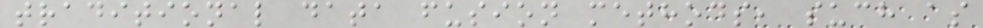traditional data fusion methods, such as
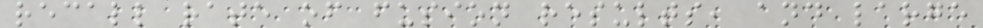recall rate of fusion results, and large
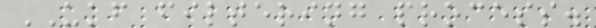UKF filtering process.
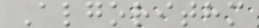Algorithm
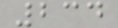234
